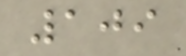109
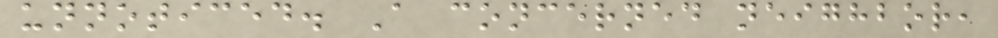unnoticed. A concerned neighbor,
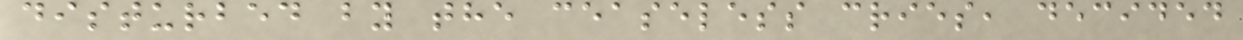disturbed by the ceaseless cries, decided
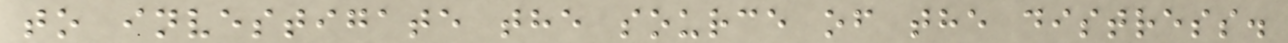to investigate the source of the distress.
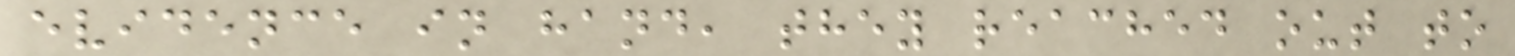evidence in hand, they reached out to
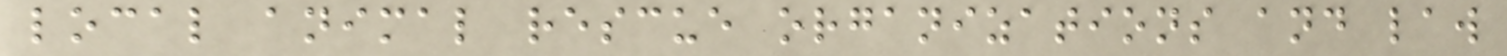local animal rescue organizations and law
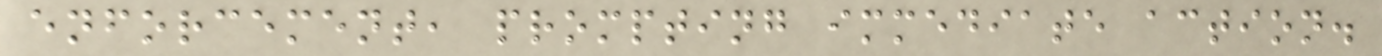enforcement, prompting immediate action.
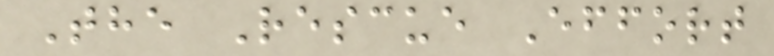The Rescue Effort
